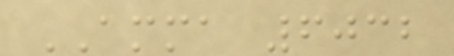AMMA 6032
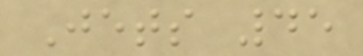Jets 45
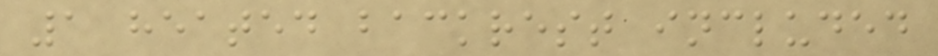1 heated backrest included
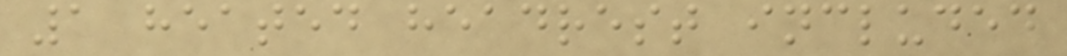1 heated headrest included
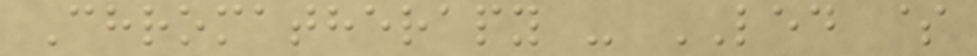Chromatherapy - LED $
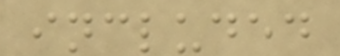included
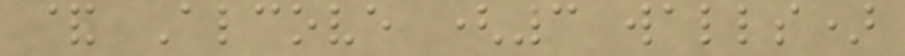& Alcove (3 walls)
